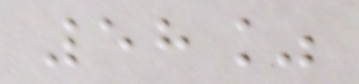58%
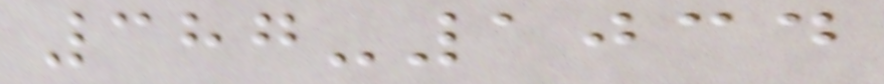387-1034
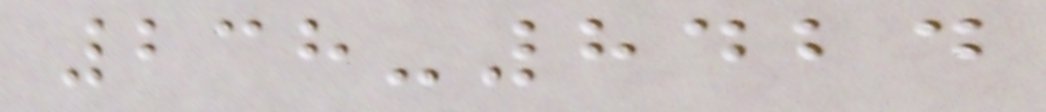238-8424
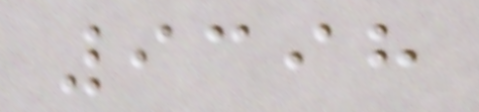9398
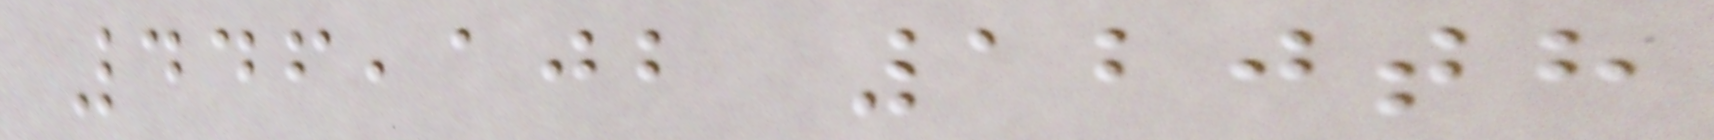446,102 120th
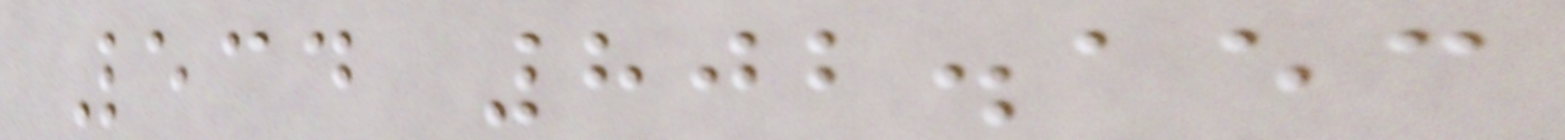534 802.153
